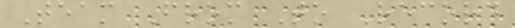Team From To Record
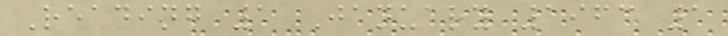Reading 1 January 1963 1
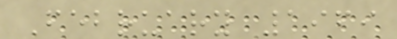February 1969
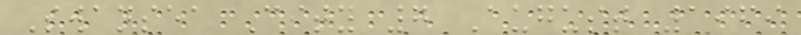Swansea City 7 August 1969
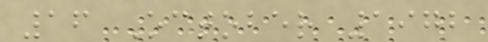16 October 1972
